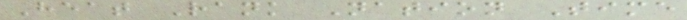Heat Rank Nation Time
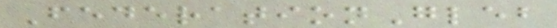FederationGleb
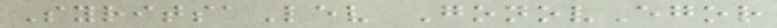SyritsaLev GonovEgor
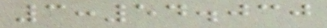3:54.030
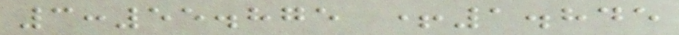3:55.875 +1.845
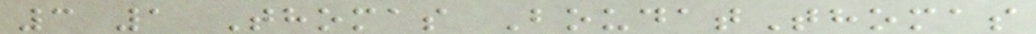3 1 Thomas BoudatThomas
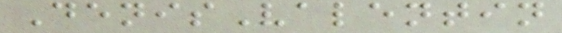DenisValentin
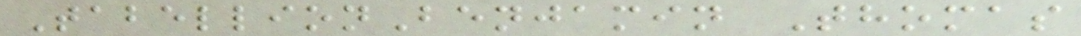TabellionBenjamin Thomas
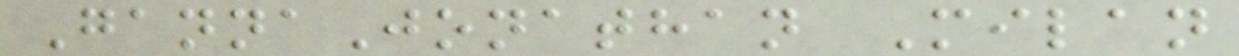GannaJonathan Milan
